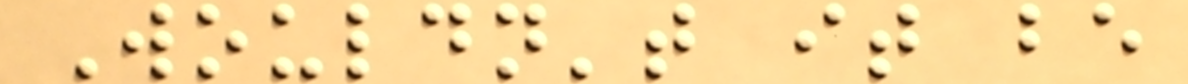Wouldn't it be
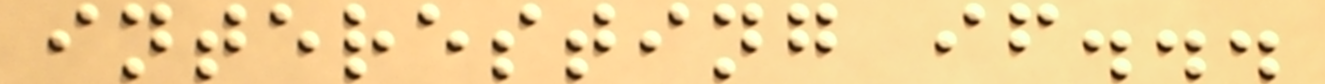interesting if...
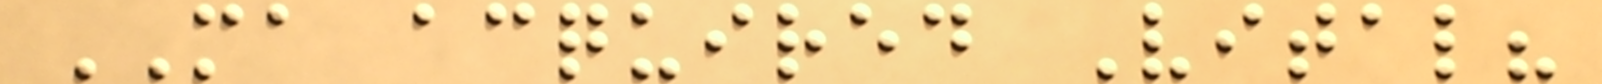MA acquired Vital?
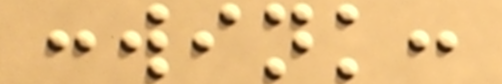:wink:
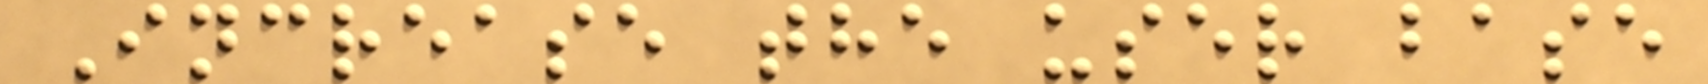Increase the user base
